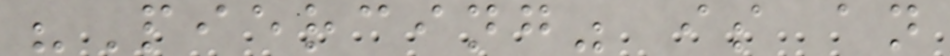"Piercing" is an
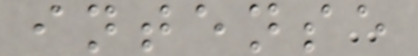intense
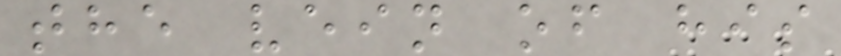the vein of his
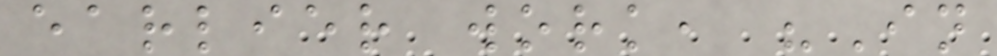earlier work, "In
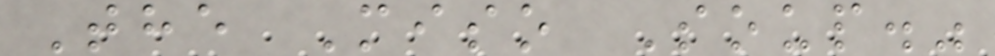The Miso Soup."
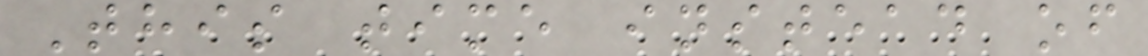This time instead of
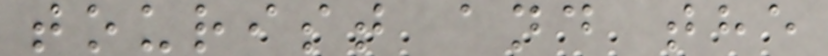tourist and the
